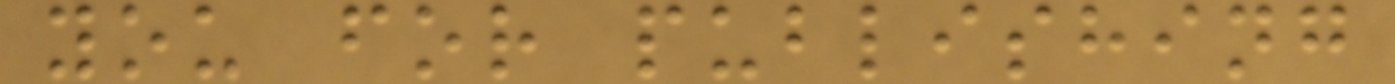you for publishing
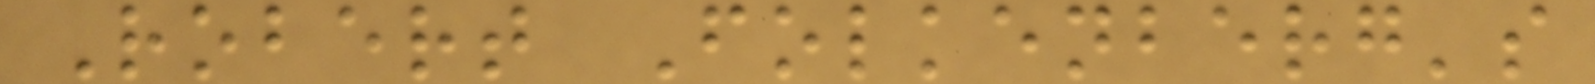Robert Folkenberg's
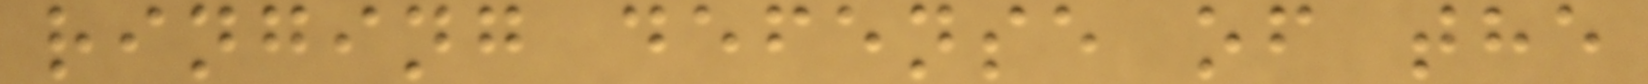ringing defense of the
